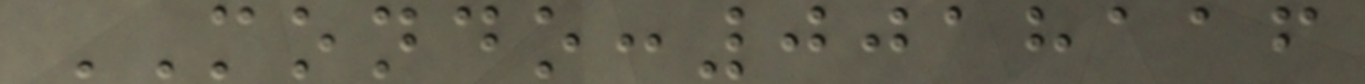MONDO:0018116
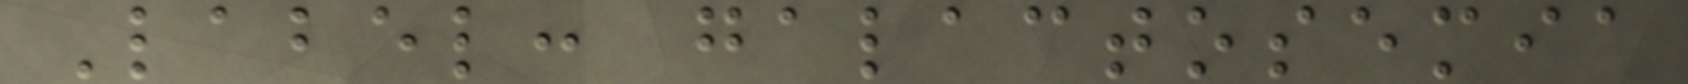Label: galactosemia
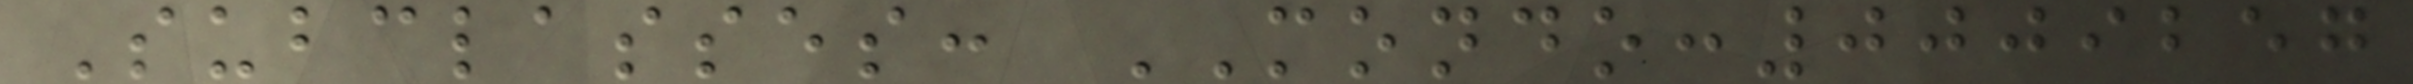Subclasses: MONDO:0009257
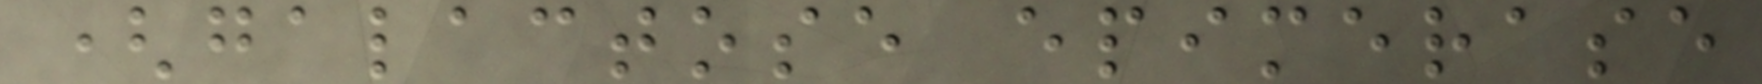(galactose epimerase
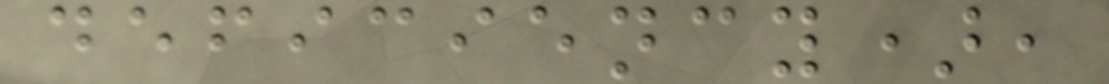deficiency),
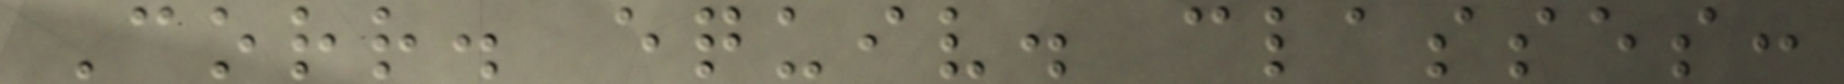Corr. equiv. classes:
